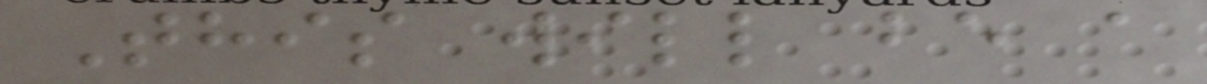This will be a
